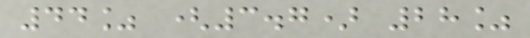44% (3.7) 28%
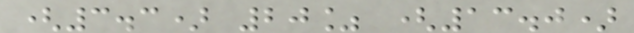(3.3) 20% (13.0)
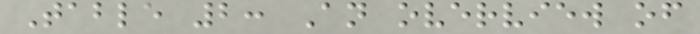Table 2: An overview of
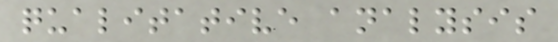qualitative analysis
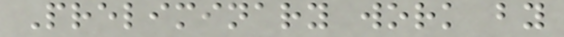Preliminary work by
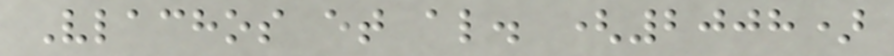Vlachos et al. (2008)
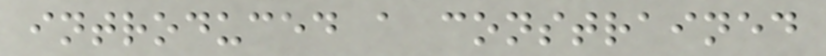introduced a constrained
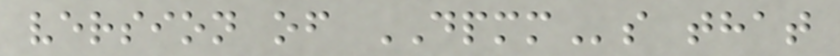version of DPMMs that
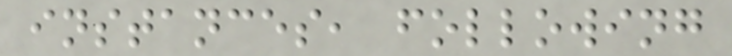instances, following
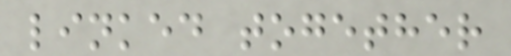linked together
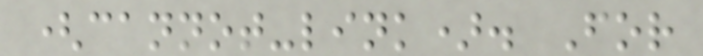(cannot-link). For
